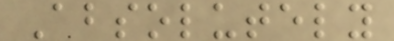Absolutely
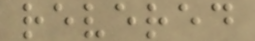revered
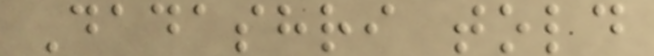Dadashri told
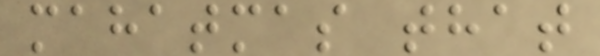mahatmas that
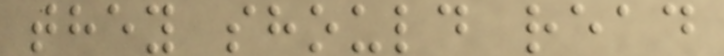they should read
